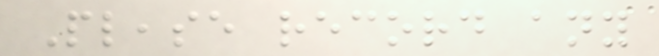Please record any
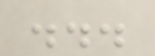...
